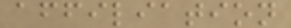affiliation
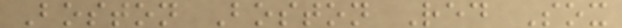Boston Boston Red Sox
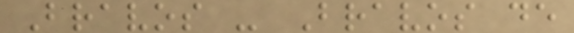Bravos - Bravos de
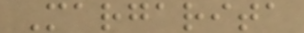Margarita
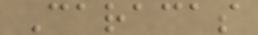Caracas
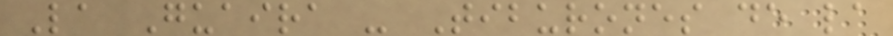La Guaira - Tiburones de la
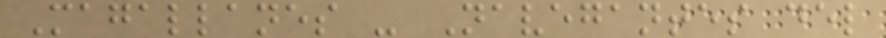Magallanes - Navegantes del
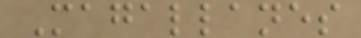Magallanes
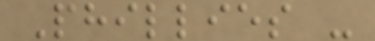Phillies -
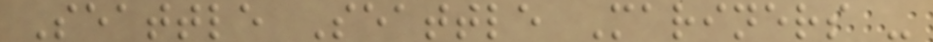Seattle Seattle Mariners -
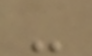-
